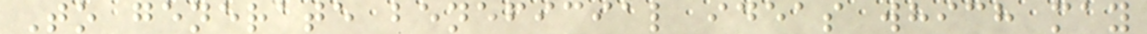To generate beneficial ideas which may
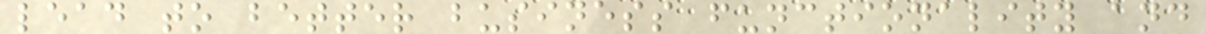lead to better business functionality and
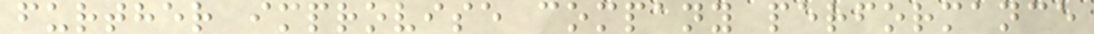further improvise company performance
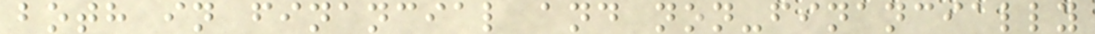both in financial and non-financially
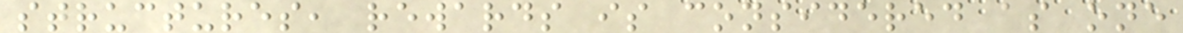structures, rewards is considered as one
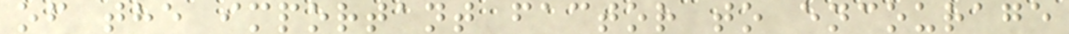of the important factor to encourage
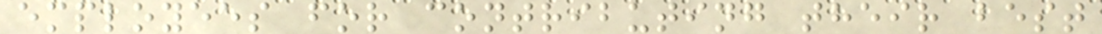employees for contributing their best
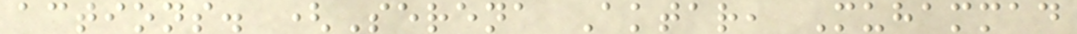actions. (Serena Aktar, Muhammad
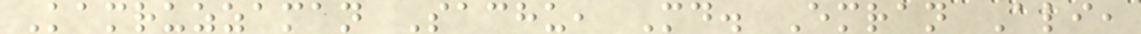Kamruzzaman Sachu, Md. Emran Ali,
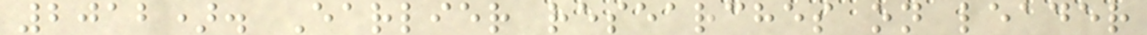2012). Earlier researches on leader
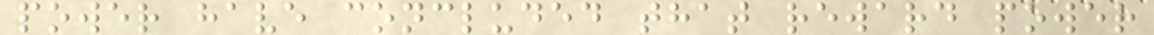power have concluded that reward power
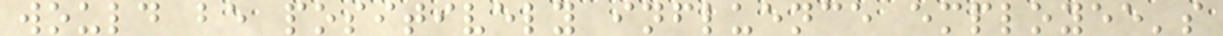would be positively influence employee's
